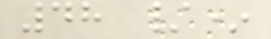48 /*
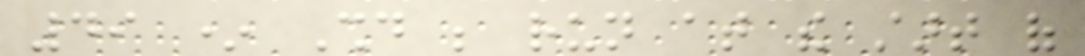49 * Should be run at the start of
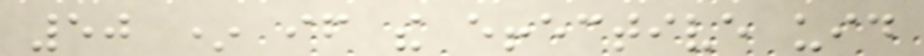50 * if the effective uid
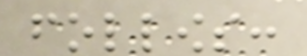follows:
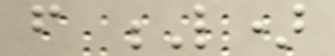from L)
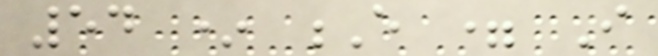54 * E = I
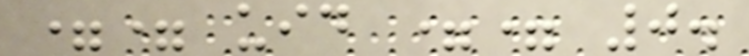== uid == 0.
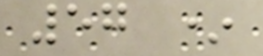57 *
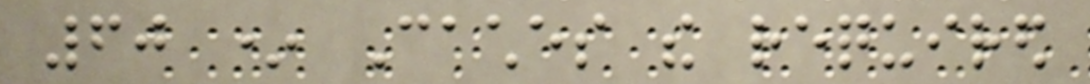60 * Caches the required
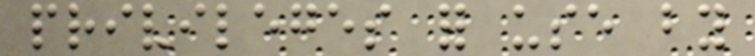privileges for use by
